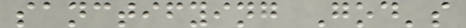sanctifying God's
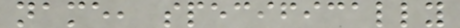name, specifically
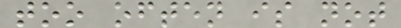too often is not
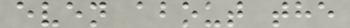even about the
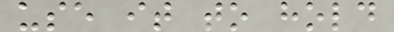use it to hold
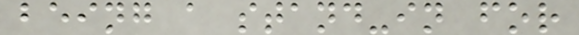being a stand-in for
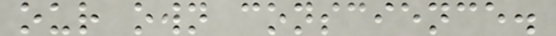our own conscience.
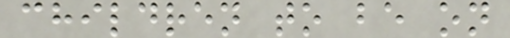children to be on
